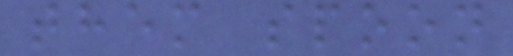them spoon
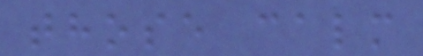those calm
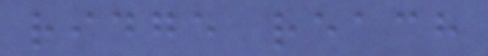ridge reach
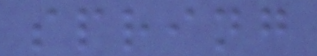spring
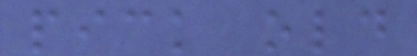pick old
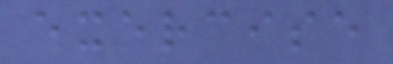exercise
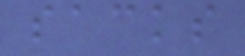sacks
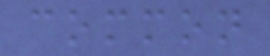common
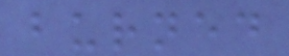burned
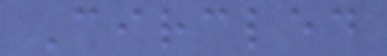Circled
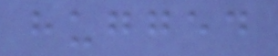hugged
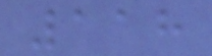118
